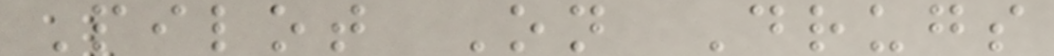Pilot On Drugs
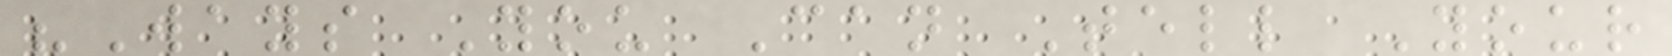"Ways You Can Tell Your
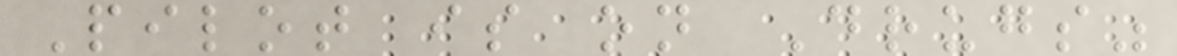Pilot is on Drugs"
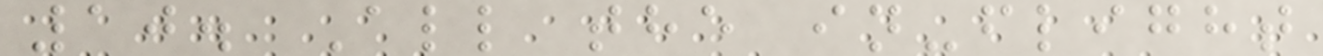10. All the in-flight
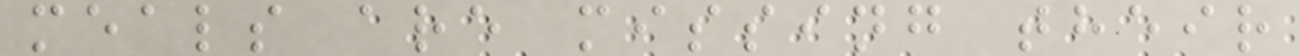meals are missing their
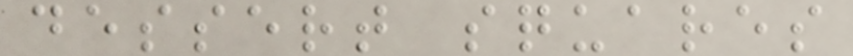dessert squares
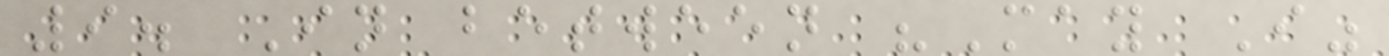9. In between "May I"
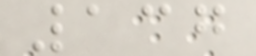137
